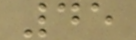45
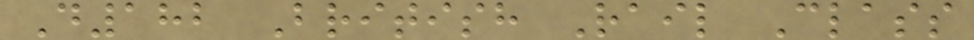D182 British Rail Class
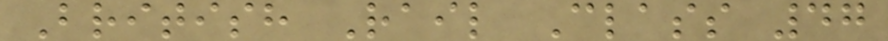British Rail Class 47
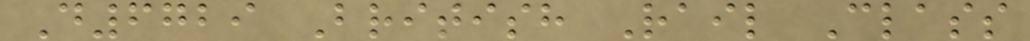D6729 British Rail Class
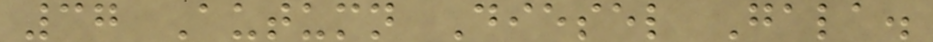37 Autumn Diesel Gala.
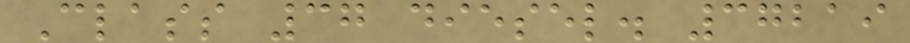Class 37 diesel. 37219
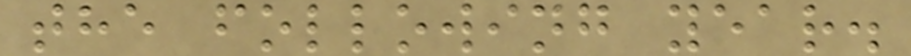the following year.
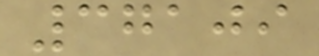37109
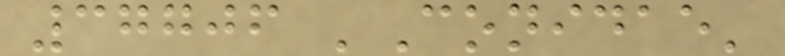37706 'Conidae'
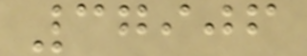37906
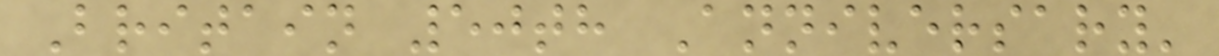Britain 50th Anniversary'
